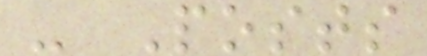- Posts
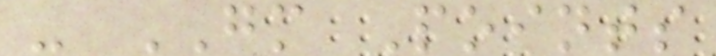- GM Points
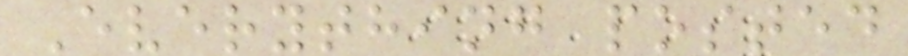Everything posted
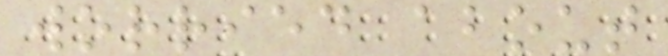worried about
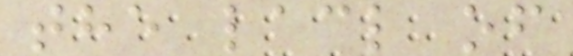the lacl of
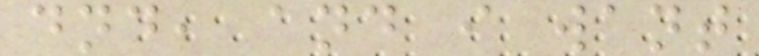dnd, and i want
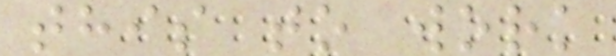this to work
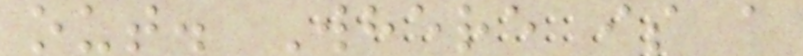out. Where is a
